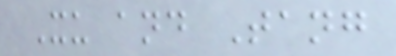Xu and Tang
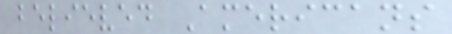believed Americans
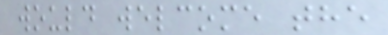would welcome the
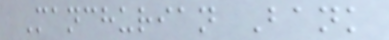Manchurian Bank
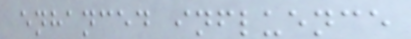enhanced influence
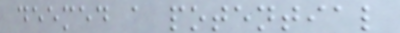deemed a potential
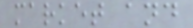market and
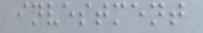investment
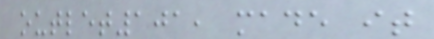outlet101, made it
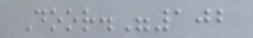Door."102
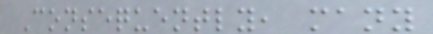Consequently, many
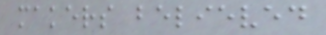makers believed
